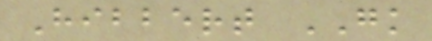Hibbert GK
